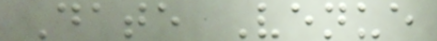Date Venue
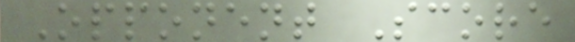Opponent Score
